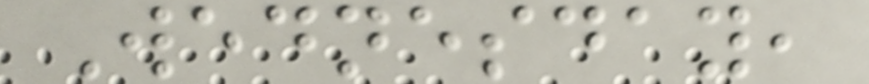Wednesday,
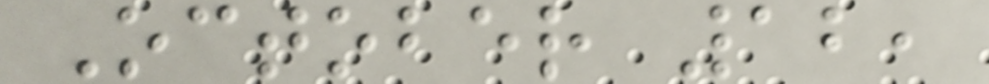October 12,
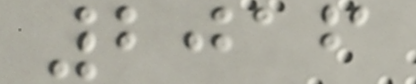2016
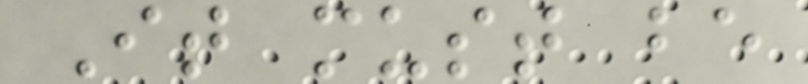It must be
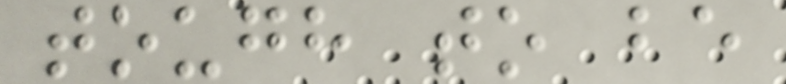tough to be
